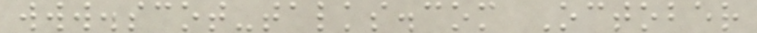www.scot-talks.com October
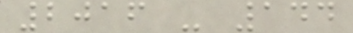2016 - 144
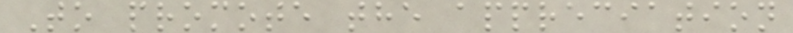To promote the appreciation
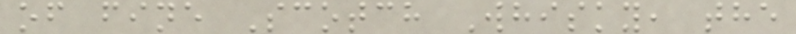of fine Scotch Whisky, the
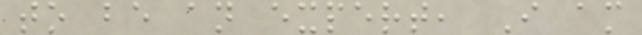to be an expert, I am
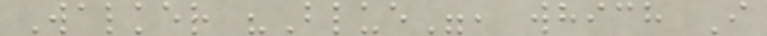Walker "Blue", which I
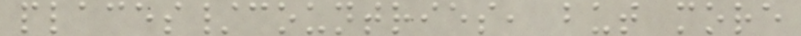places/countries, but more
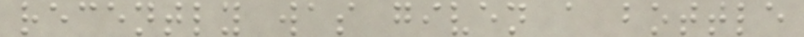recently was given a bottle
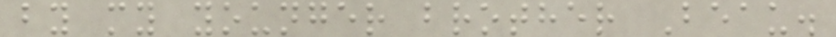by my younger brother Beau.
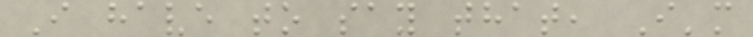I have to say that, I'm
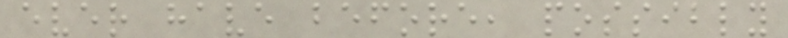ever have before, possibly
